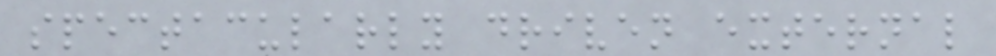spectacularly driven external
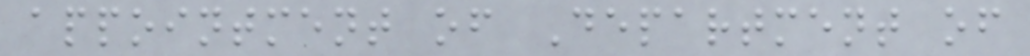appointment of Department of
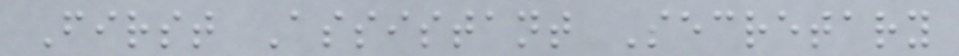First Assistant Secretary
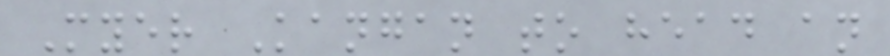Myer Kangan to head an
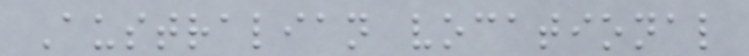Australian vocational
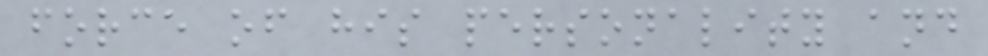force of his personality and
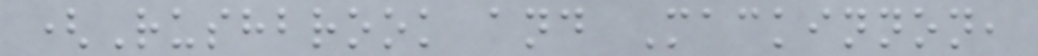(Rushbrook and Mackinnon,
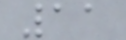11
